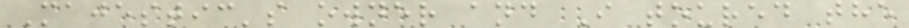Majestic's owner and I toured the
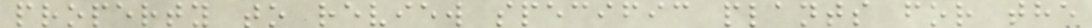property to review specific plants for the
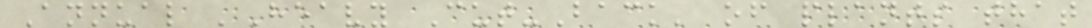Annual 'Heavy Cut-Back' of plants that
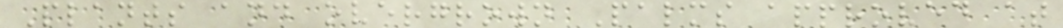Plants and overgrown Palms approved at
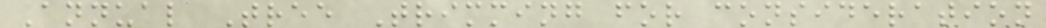Annual Tree Trimming for consideration
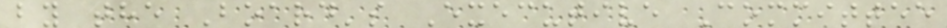by the Board's Executive Committee
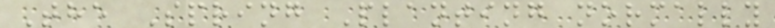The Spring Planting normally
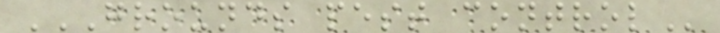GROUNDS PEST CONTROL
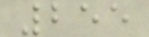255
